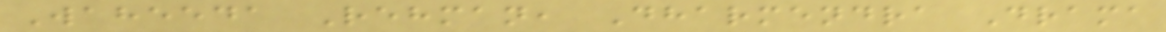Waheeda Rehman, Dharmendra Drama
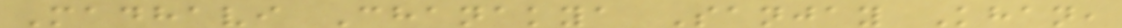Madhavi Chanakya Sanjay Khan,
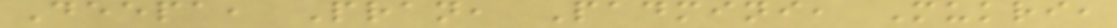Deepa, Pran, Padmini, Mukri,
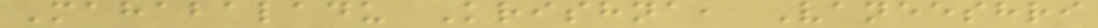Mahabaladu Krishna, Vaneeshri
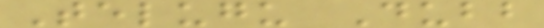Telugu Dubb
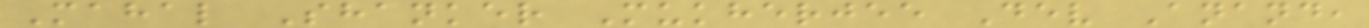Mahal Shanker Mukherjee Dev Anand,
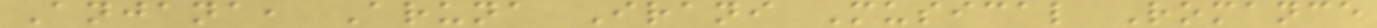Anjana, Aruna Irani Musical Romance
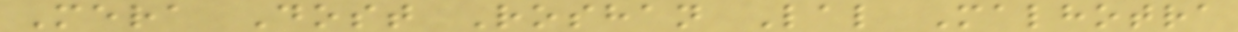Mera Dost Roshan Lal Malhotra
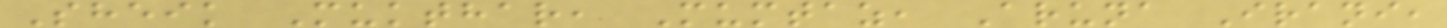Sheik Mukthar, Mumtaz, Aruna Irani,
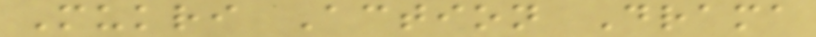Mukri Action Drama
